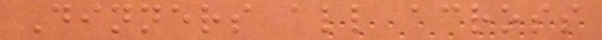Dinners all across
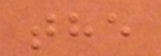the
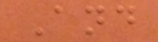And
